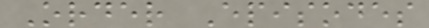Order Episodes
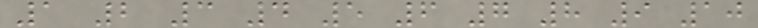1 2 3 4 5 6 7 8 9 10
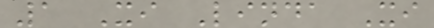1 Xi Linda Xi
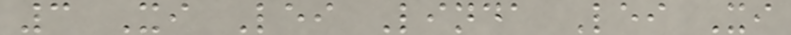3 Xi Lei Linda Lei Xi
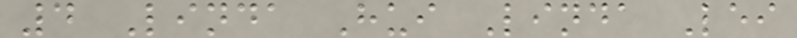4 Linda Hui Linda Lei
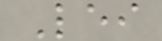Lei
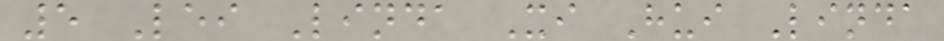5 Lei Linda Xi Hui Linda
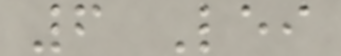6 Lei
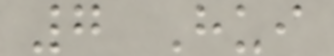7 Hui
